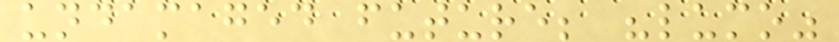undamaged future; "lumo"
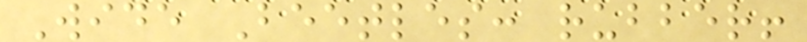Wide Beetles: rubber!
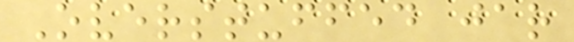Overstuffed jar
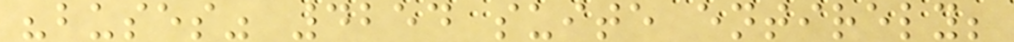"buses" 4254 suite entirely;
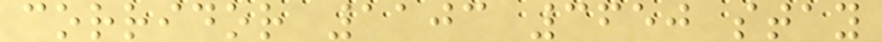corridor 1103 3650 stay
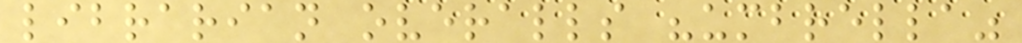librarian overalls "umbrella"
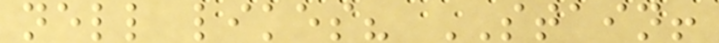nell likes? STAIN!
